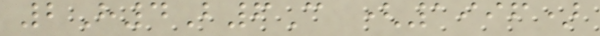2H4B6C (1996)
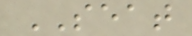SEAT
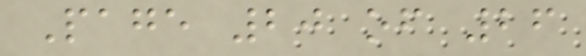Page 20 of 26
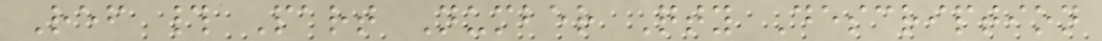Ref # Part Number Qty Description
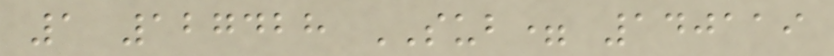1 127428 SUB= 140119
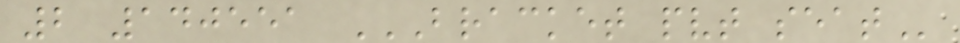2 140551 BRACKET PVT SEAT
